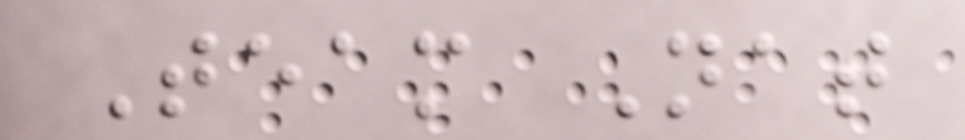Team Nat
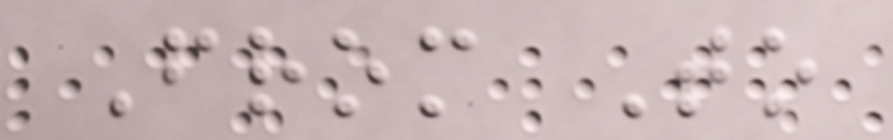From To
